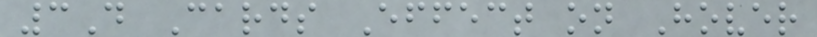3D Cards Effect on Hover
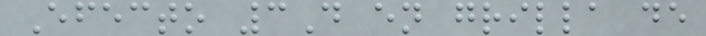Efecto 3D en grilla de
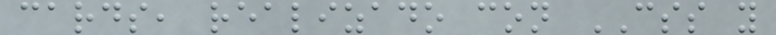cards, realizado con CSS y
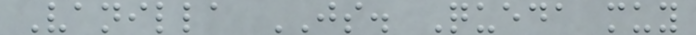Vanilla JS. Queda muy
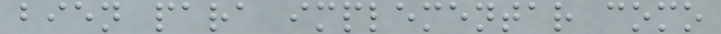bien para implementar como
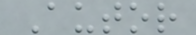Autor
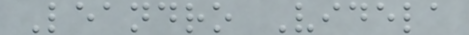Leandro Videla
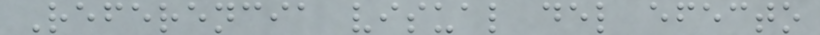Referencia visual del efecto
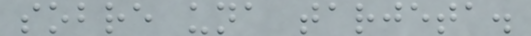sobre una tarjeta.
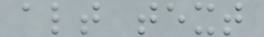alt text
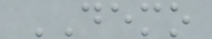DEMO
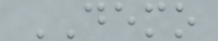DEMO
